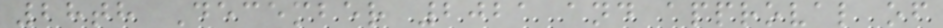28th December 2021 and approval of
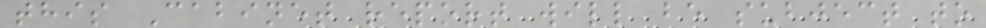this Cabinet report will be subject to
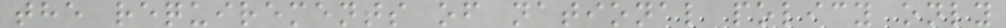the requirements of national policy only
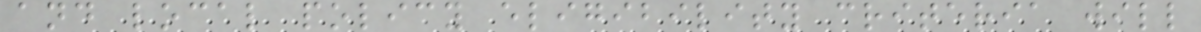and local policy eligibility criteria will
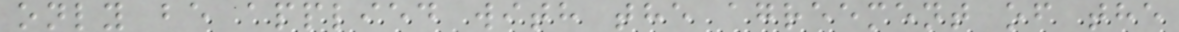only be applied with the agreement of the
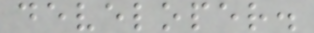developer.
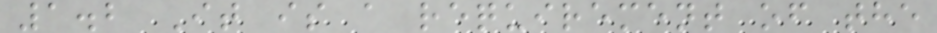1.2 It is a requirement of the
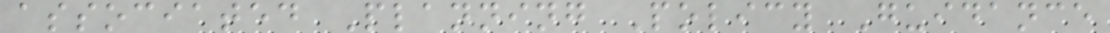associated Planning Policy Guidance
